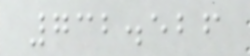732.526
